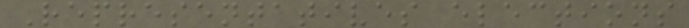Representatives elections
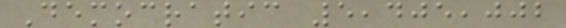Democratic 5,405,002
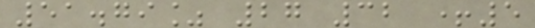51.79% 27 32 +5
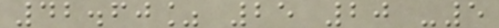42.60% 25 20 -5
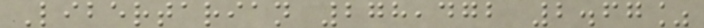Libertarian 278,472 2.67%
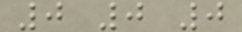0 0 0
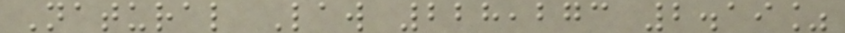Natural Law 228,273 2.19%
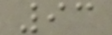93
